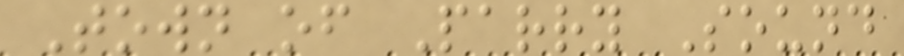Town of Parry Sound
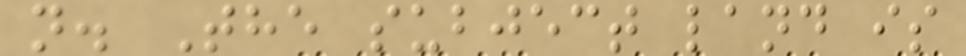n. The subject land is
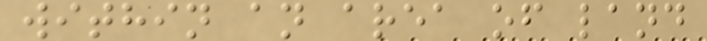within an area of land
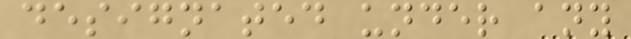designated under any
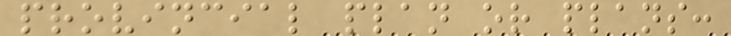provincial plan or plans:
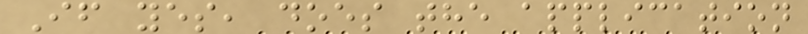If yes, does the application
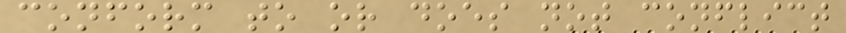conform to or does not conflict
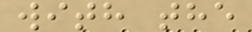with the
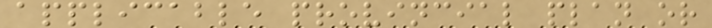applicable provincial plan or
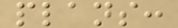plans:
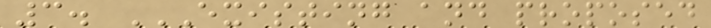3. EXISTING AND PROPOSED
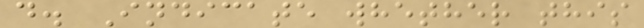d. Indicate whether this
